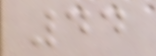44
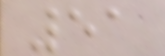51
